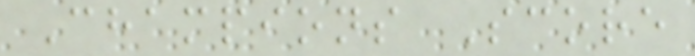Champions Score
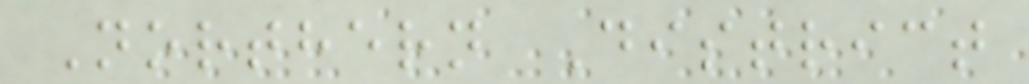Northern District
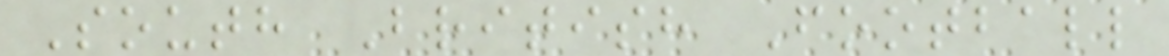South British Football
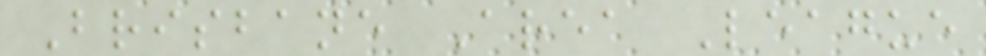Brisbane Area League
